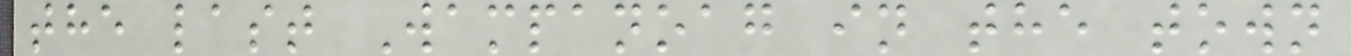the last Wampanoag in the town
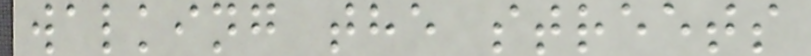walking the streets
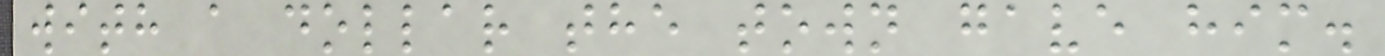with a dollar the town gave him.
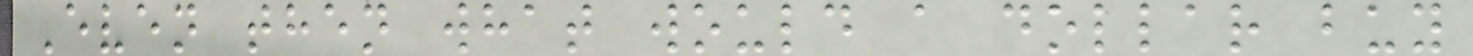Even then what would a dollar buy
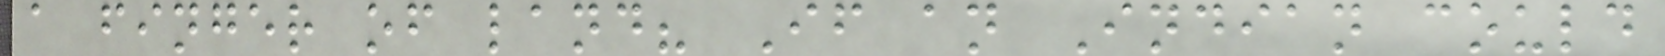a finger of land? If an Indian could
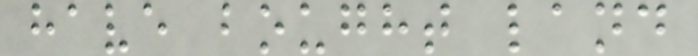have bought land
